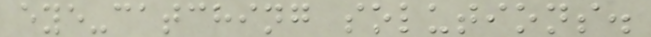eye-catching solutions.
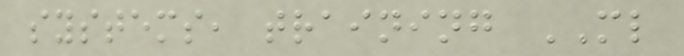systems, training ML
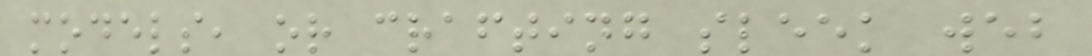models, or crafting sleek web
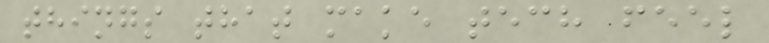things that make tech feel
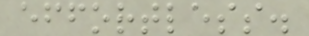effortless.
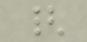{
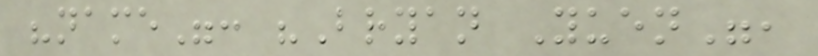"name": "Bryan Yuen",
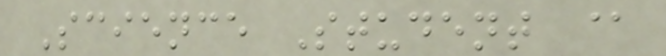Science Student @
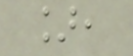],
